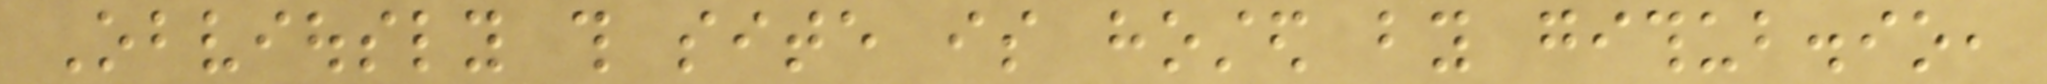Obviously this site is hosted by github.io,
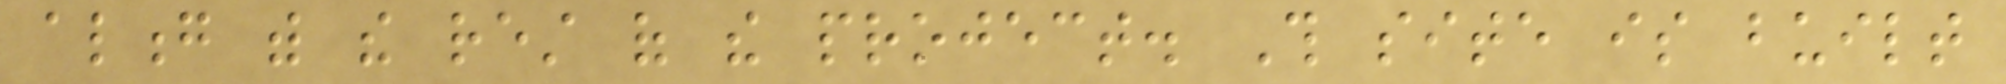along with the rest of the project. This site is built
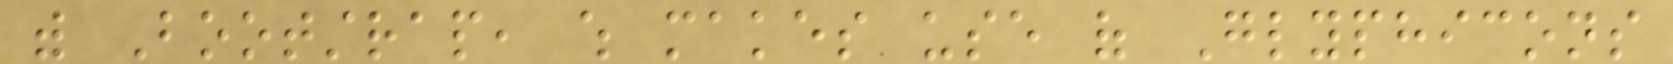with Bootstrap, which makes use of Glyphicons
